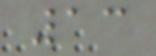13
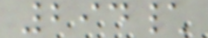294\
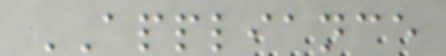APPLIANCE
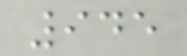945
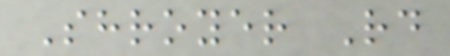Shroyer Rd
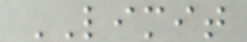LIMIT
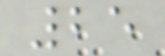25
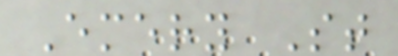Emery St
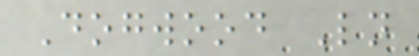Dogwood Ln
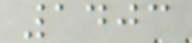1403
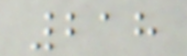218
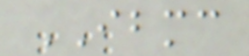IBMC
